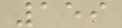159
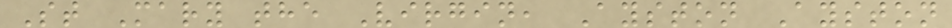St Mary the Virgin, Ayston Ayston
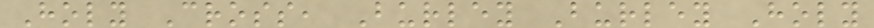Holy Cross, Burley Burley Holy
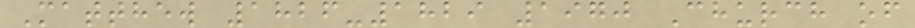Matthew 1826-1829 1970 Church of
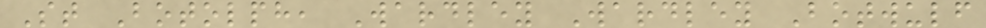St Botolph, Wardley Wardley Botwulf
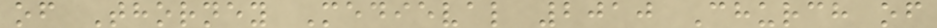of Thorney Medieval 2010 Church of
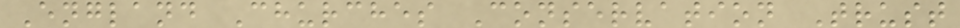England Churches Conservation Trust
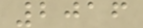2016
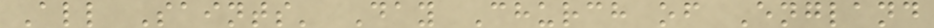All Saints' Day Church of England
